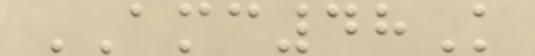AMC48K
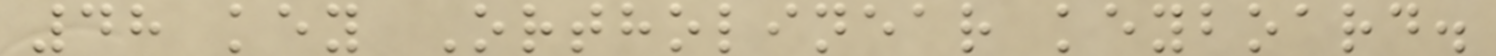48 key Ortholinear keyboard.
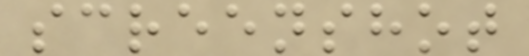screenshot
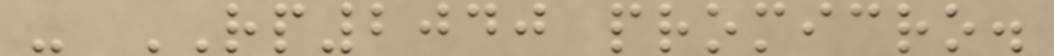- RP2040 promicro.
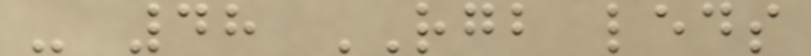- 48 RGB leds
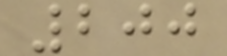200
